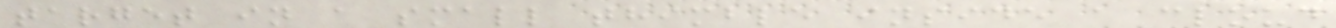target in a small thimble inside a cloud
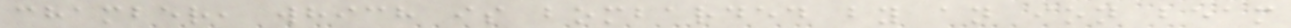chamber, which is bombarded by an ion beam
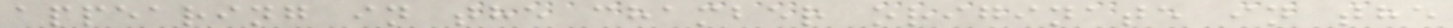appearing in the chamber originate in the
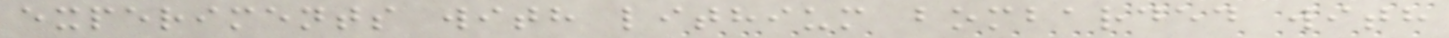experiments with lithium bombarded with
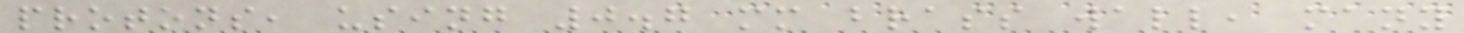protons, using 0.7 mm brass wall, many
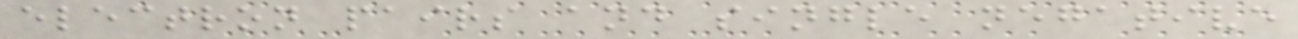electron pairs and single negative
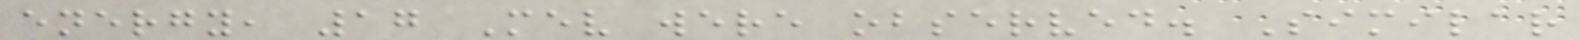energy, 17 Mev were observed. Similar
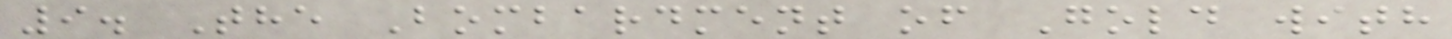9. The Bombardment of Gold with
